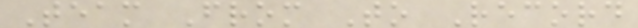Team From To Record
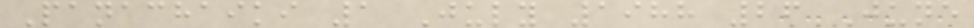Panachaiki 1 July 1988 26 June
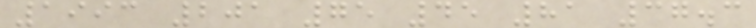1993 201 75 45 81 37.3
